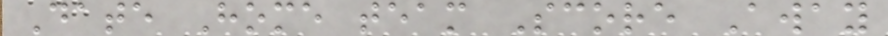Date Home team Score Away
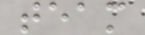team
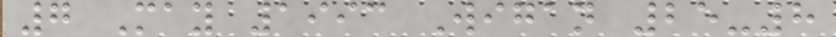7 May 1993 Wigan 25-8
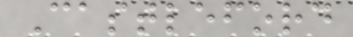Castleford
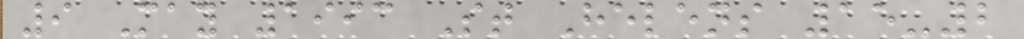9 May 1993 St Helens 15-2
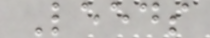Leeds
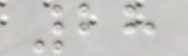28
